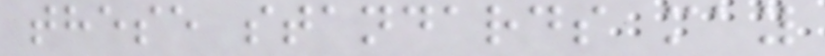these standards may
